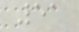51
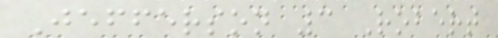Jefferson 3 Robert
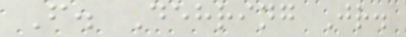F. Dehring Jr.
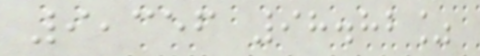9,356 98.82%
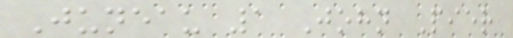Juneau 1 John Pier
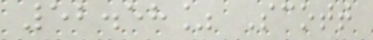52.58% Scott
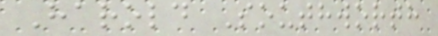Harold Southworth
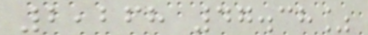2,268 47.38%
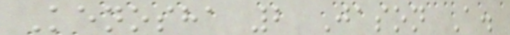Kenosha 2 Jason A.
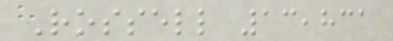Rossell 13,831
